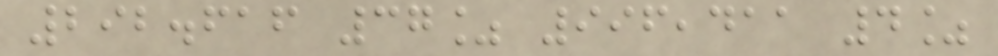292.616 37% 996,411 4%
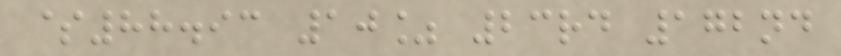$88.93 10% 23rd 172nd
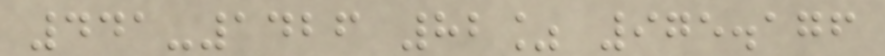441-1426 82% 975.176
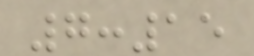7:15
